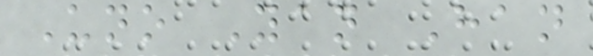Uno Yan Han
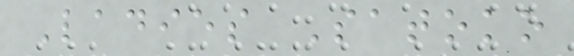Ladies Satoko
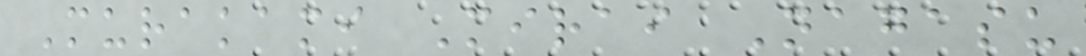Murakami Mirai Nagasu
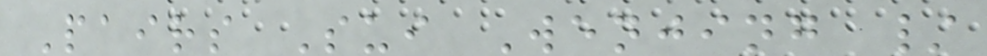Pairs Sui Wenjing /
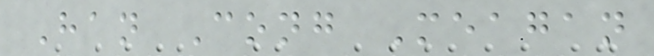Han Cong Meagan
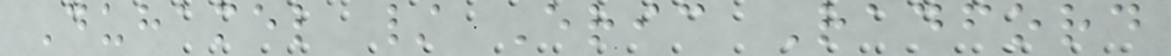Duhamel / Eric Radford
